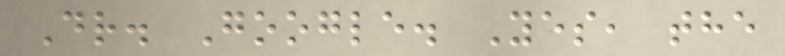Dr. Google. Yes, the
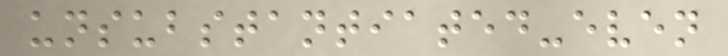unsubstantiated-even
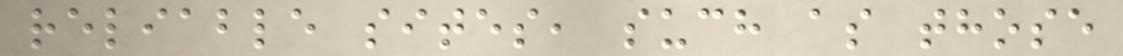reliable sites, such as those
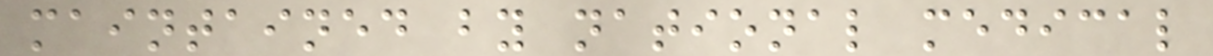maintained by national medical
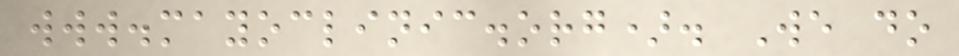www.mayoclinic.org). We do
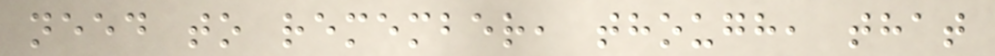need to remember, though, that
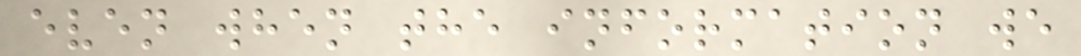even when the information we
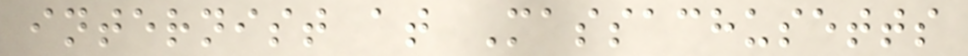internist at Massachusetts
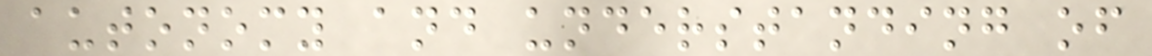autonomy and understanding of
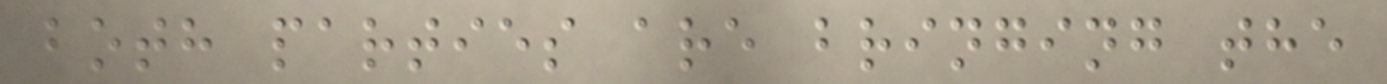both parties are bringing the
